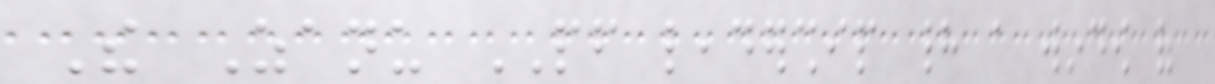The Zanu PF leadership had a window of
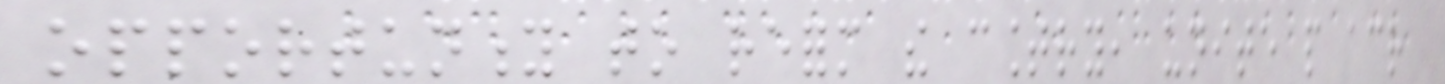opportunity to reform the country, unite people across
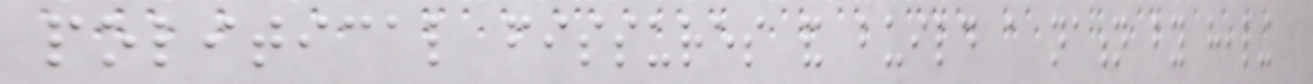political fissures and build a nation by healing
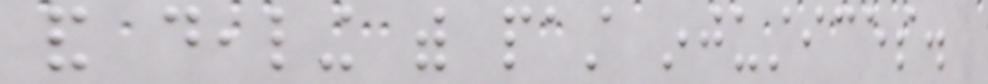and dealing with past injustices.
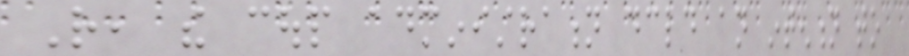Rather, the coup administration declared an intention to
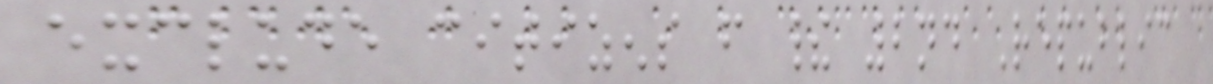exclude citizens from their 2nd Republic
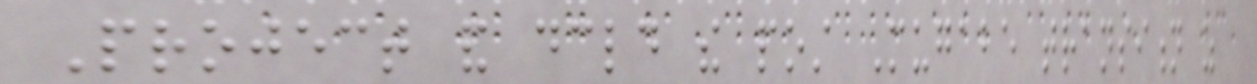Project and declared the post Mugabe transition as
